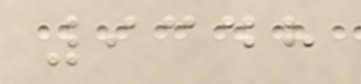9348
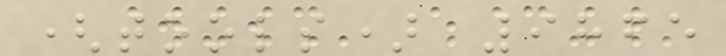(tools) 9865
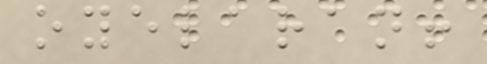oyelaran!
